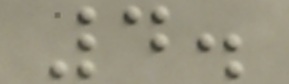4.
